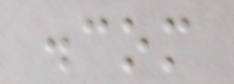.com
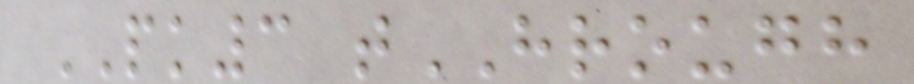PK3 tHROUGH
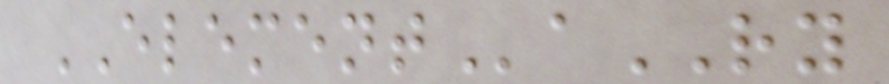ELEMENTaRY
